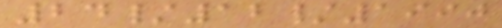24/12/1990
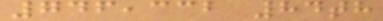746,332 84th
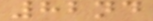82nd
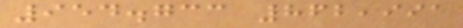954.733 862,991
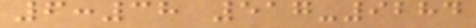6:38 517-9284
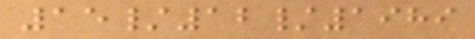15/12/1989
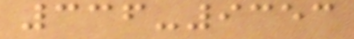336-9353
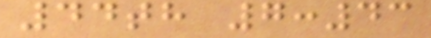44th 7:43
